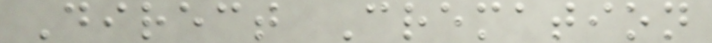Direct Cremation
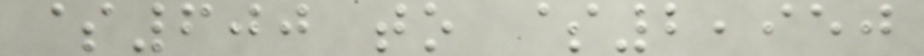$600 to $2,950
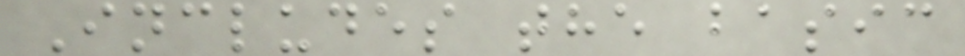Includes the basic
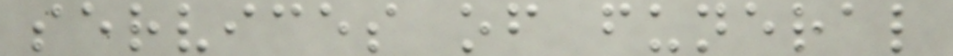services of funeral
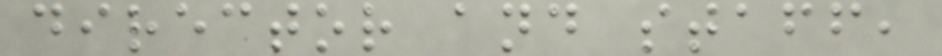director and staff,
